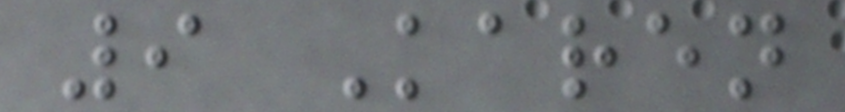9 Karen
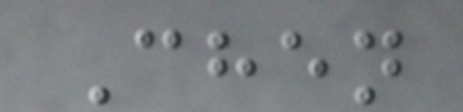Chen
